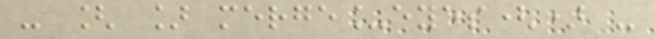- [ ] merge_eyes() -
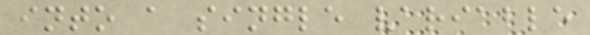into a single variable
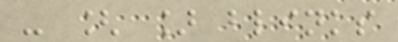- [ ] blinks
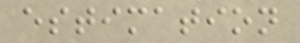estimation
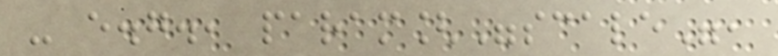- e.g., param["scale",
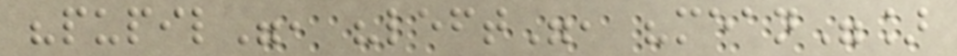"pupil", "left", "mean"]
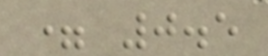= 0.5
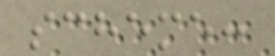scheme:
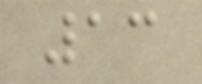13
